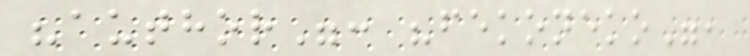"author": "fekoneko",
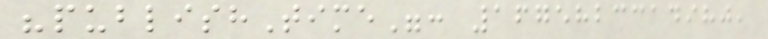"publishTime": 1675823314980,
